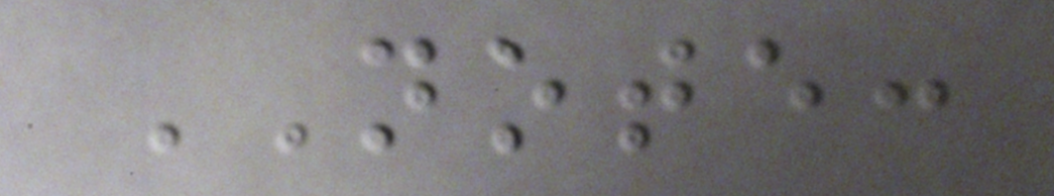NOTE:
